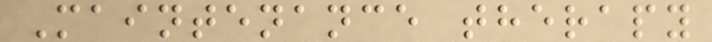Maintenance therapy
